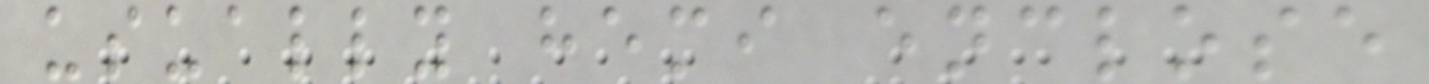usually hemi enclose
